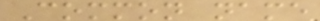Common name
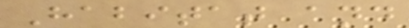Habitat and
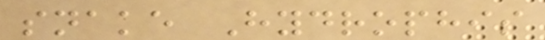snake Hydrophis
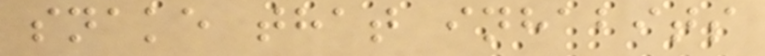snake that inhabits
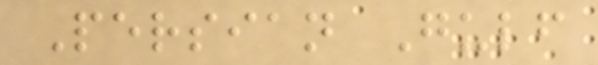Persian Gulf
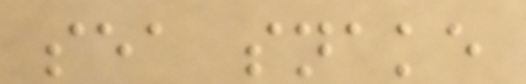sea snake
